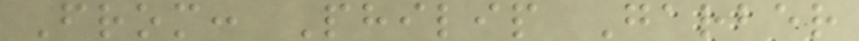From: Philip Garber
